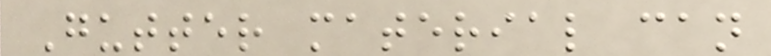Gutter material can
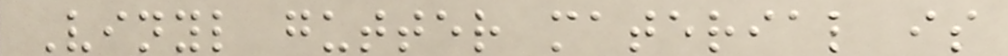Vinyl gutter material is
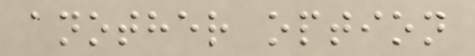another option
